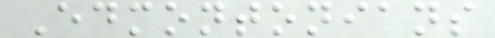Edmontonians
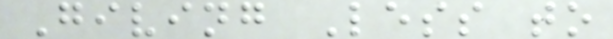Giving Less to
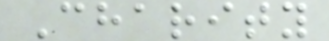Charity
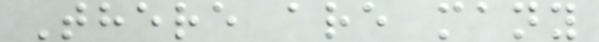There are many
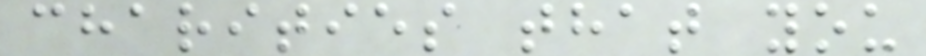charities that you
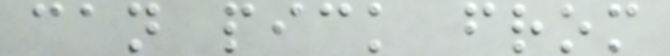can pick from
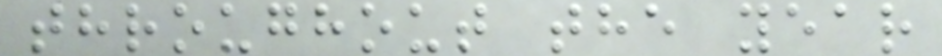throughout the year
